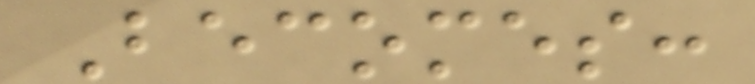Becomes:
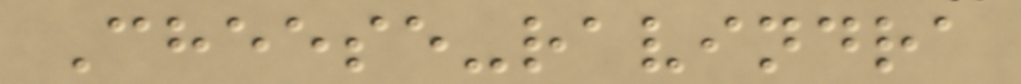Cheese-ravindra
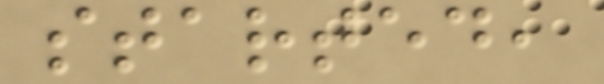started,
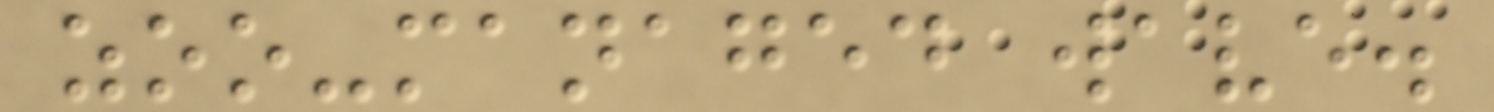zoo-managed wave.
